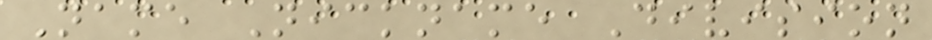Name Nickname Division
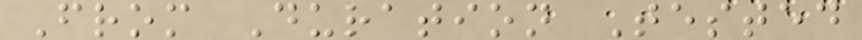From Duration Tested
